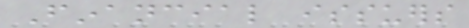Financial issuers
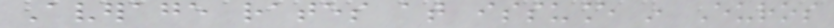Average rates at issuance in Euros
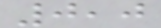0,0
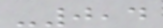-0,4
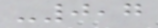-0,7
